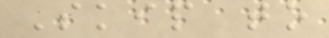Skip to
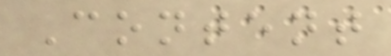Content
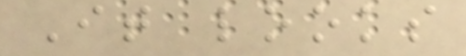It looks
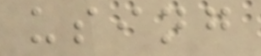using
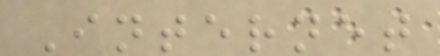Internet
